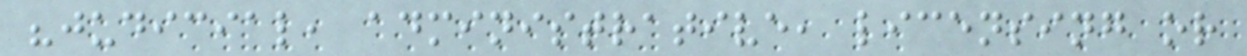"judicial, administrative, licensing or
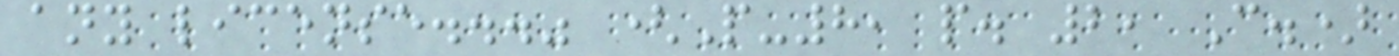any license..." (P-8, p. 2, C.)
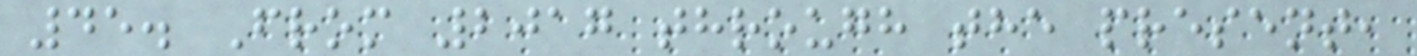45. From 2017 through the present,
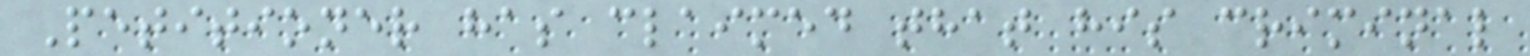Petitioner has claimed that his criminal
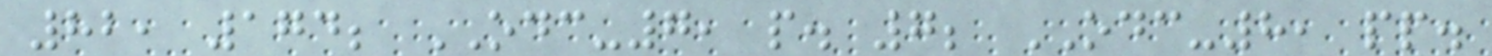82, 174; ODC-7, p. 7; ODC-8, pp.
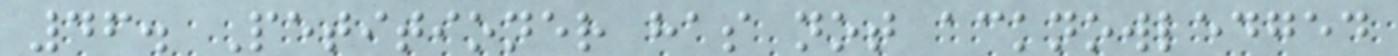46. Petitioner has not acknowledged
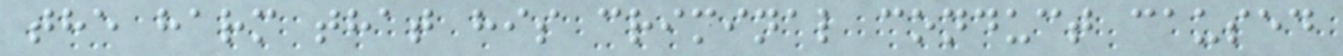the harm that his criminal conduct caused
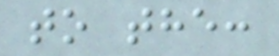to the:
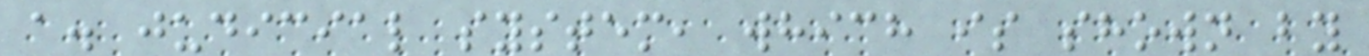a. judicial system, which is shown by
